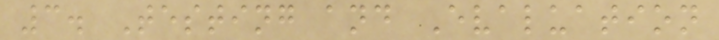3. Testing and Evaluation
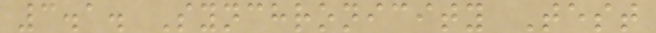3.1. Synchronicity Test
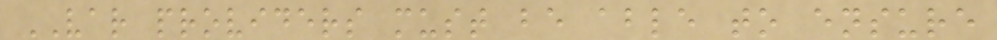VAR providers must be able to ensure
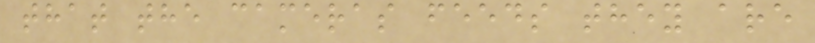that the cameras feeds they are
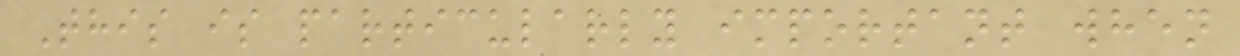This is particularly important when
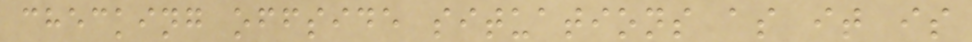checking offside situations as it is
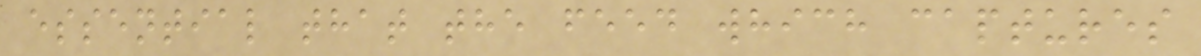essential that the feed which captures
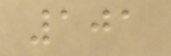101
